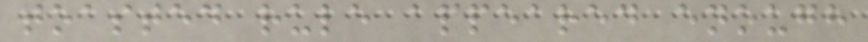toasted rule appeared enough
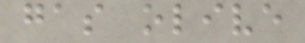gas olive
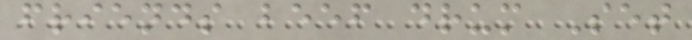friends beef drum Set
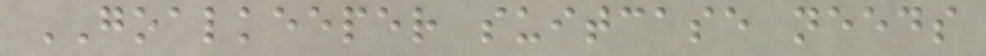GOALKEEPER suitcase needs
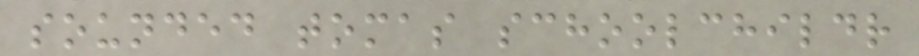sounded tomas schoolchildr
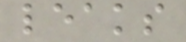leaks
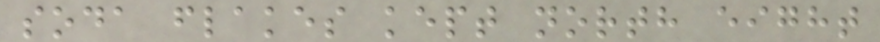soda flakes kept north eight
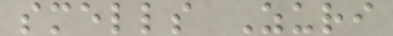smells Zuri
